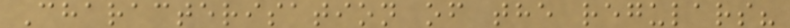Characterisation of the regulars?
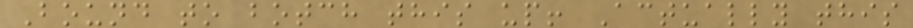Bound to botch this up! Actually this
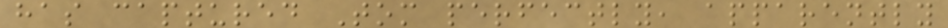has captured Tom perfectly, apparently
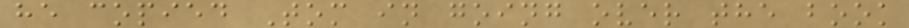he copied Tom in going over the book
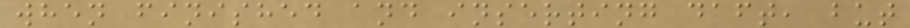when finished and inserting daft, but
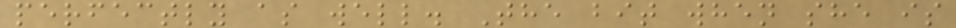perfectly as well. The bit when she is
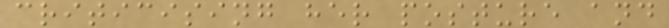criticising her posture and
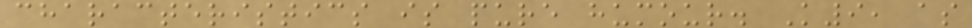characteristics is pure humour. K9, as
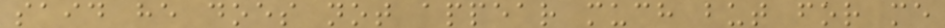said he does not appear much but for me
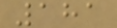181
